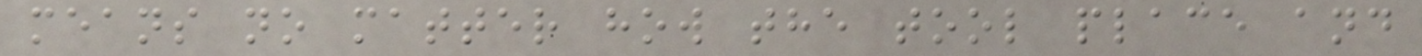means no matter how the tool place and
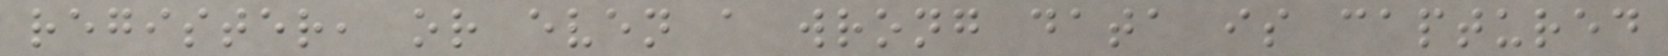register, or even a wrong data is captured
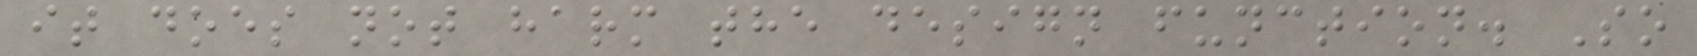it does not harm the design function. So
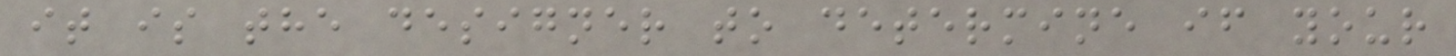it is the designer to determine if your
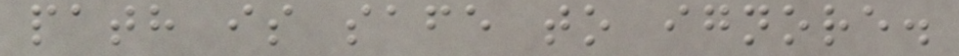path is safe to ignore.
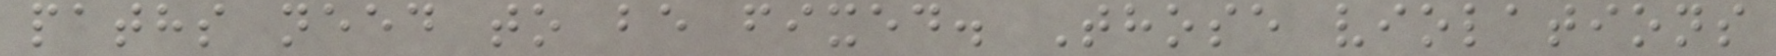paths need to be fixed. Those violations
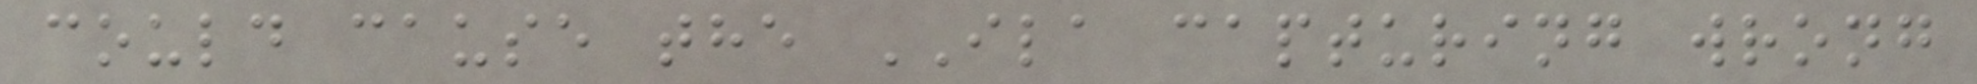could cause the ILA capturing wrong
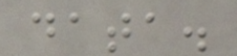data.
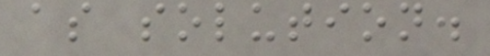as solution.
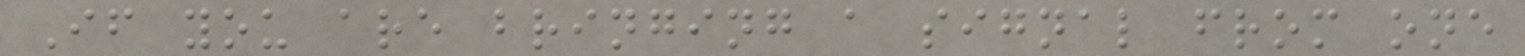If you are bringing a signal from one
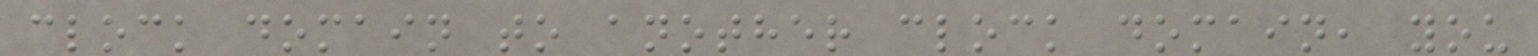clock domain to another clock domain, you
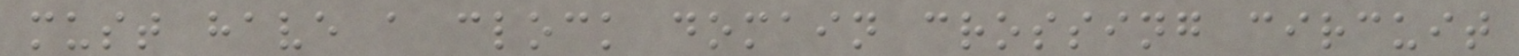must have a clock domain crossing circuit
